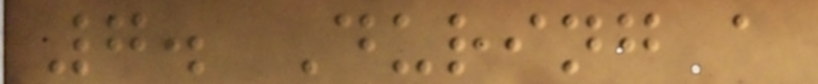7. During a
